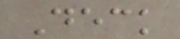Deck
